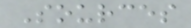Sources
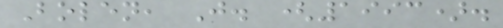Bolen, J. (1993).
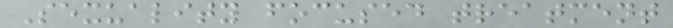Sexuality focused treatment
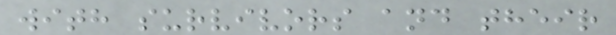with survivors and their
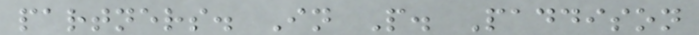partners. In P. Paddison
